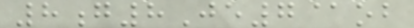8g8Je7@ob
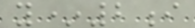y*2i
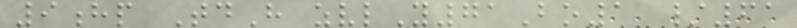9hp TdH zvlY71Bo1 /61
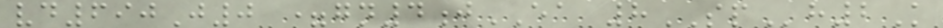vd690J0 =gn4jEA 8SPh2K
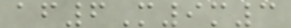af6M9m3
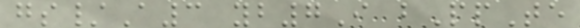gs/A3 yb7I bPpTe
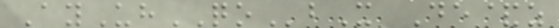AyUhQObX De&z
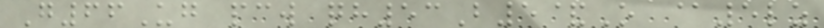G66Ug pcw qh53B5&O @5lz
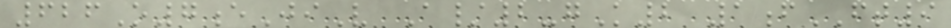626O7eJiV A/2-gK2 1fFT9
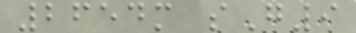2654m sG9
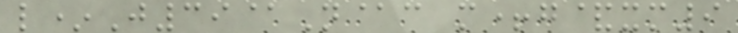l*J39@N@c m+g&xm9
